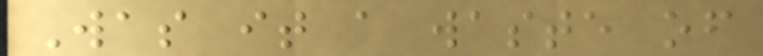Was it a waste of
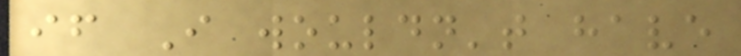if I wouldn't have
